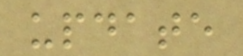update
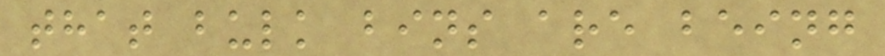that bulk bins are being
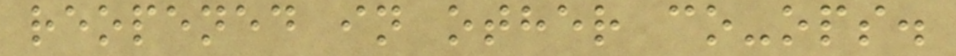reopened in other co-ops.
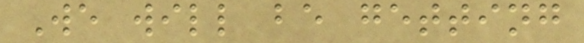We will be getting
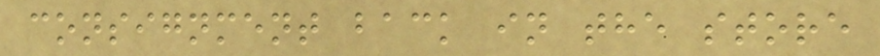consignment back in the store
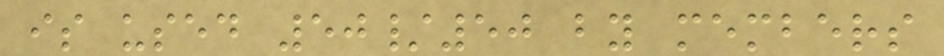is used 50/50 by members
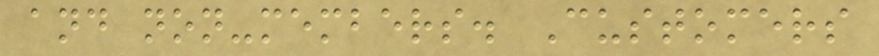and non-members. Customers
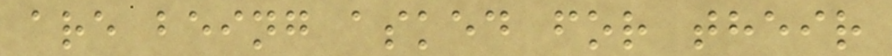are being asked for their
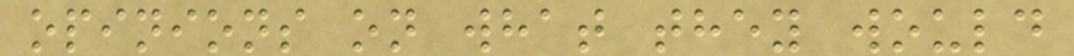opinions on what they would
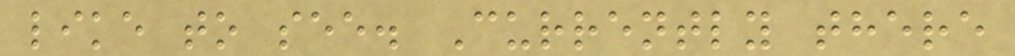like to see. Currently there
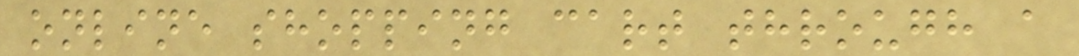online shopping cart through a
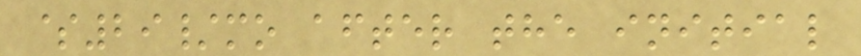$29/mo after the initial
